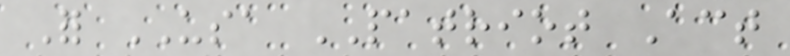For USA PATRIOT Act
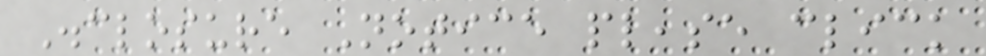Disclosure Notice please click
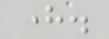here.
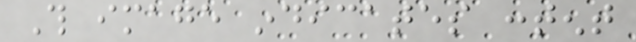This image indicates content
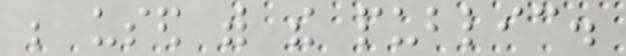be used with the public.
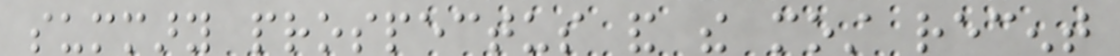summary prospectus and the most recent
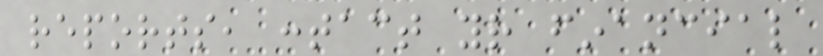reports, contact your financial
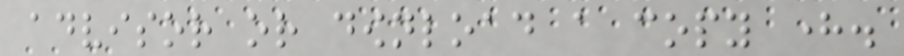advisor or download a copy here.
